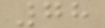78
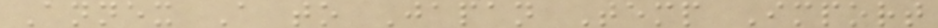Annex A to Japan Temp Import
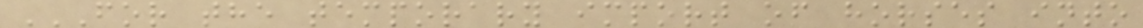FOR THE TEMPORARY IMPORT OF HORSES INTO
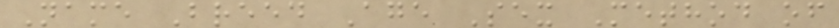Name Breed Age Sex Method of
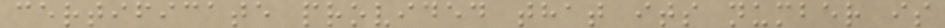certificate provided that its number is
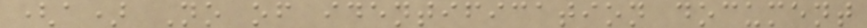(a) No of identification document
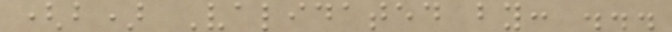(b) Validated by: ...
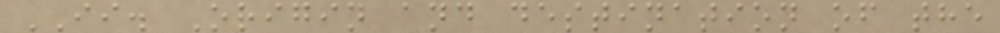II. Origin and destination of the
